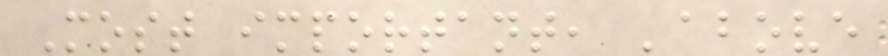Most important, 'above
